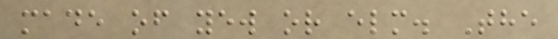made of yew or elm. The
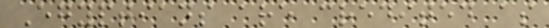Egyptians are credited as
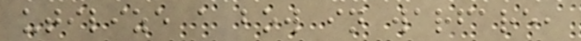utilize a bow in warfare,
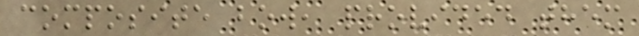composite bow, provided them
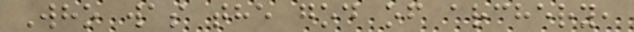Who was the god of archery,
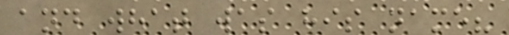and what was his name?
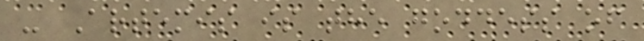- Artemis is the goddess of
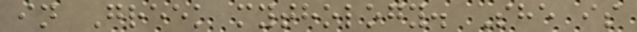in Greek mythology. She is
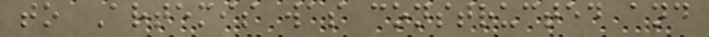to Artemis was constructed and
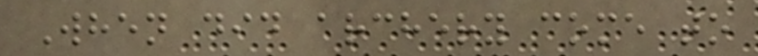When did archery come to
